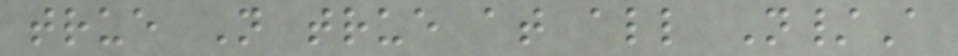true Not true at all N/A
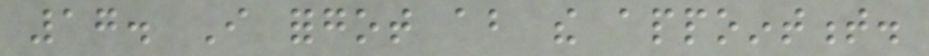17. I forgot about the appointment.
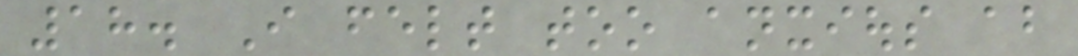18. I felt too anxious about
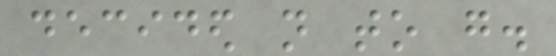decided not to go.
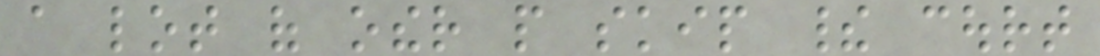a lot of other people skip their court
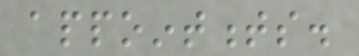appointments.
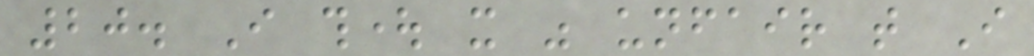20. I thought it was unfair that I
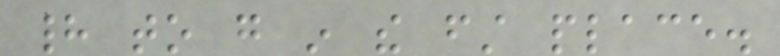had to go in the first place.
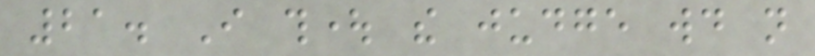21. I thought the judge would not
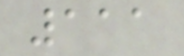111
